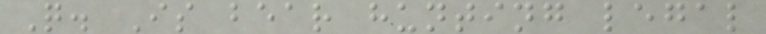Q. Is bear hunting legal
